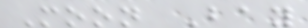Moon Bay
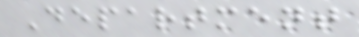Department
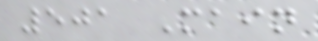501 Main
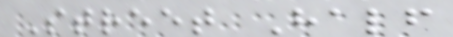Street Half
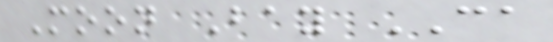Moon Bay CA
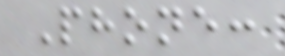Phone:
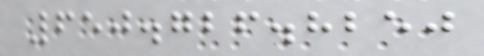650.726.8250
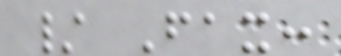/ Fax:
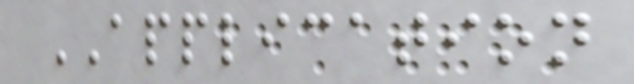APPLICATION
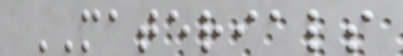MATERIALS
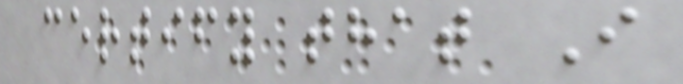certify that I
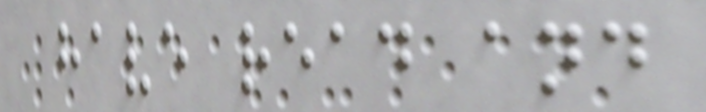have read and
